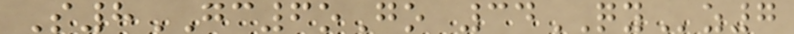S8GC6oGo 34QYz7
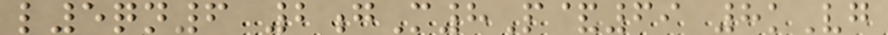l5qn6 2gM8P&69 8kVg
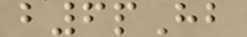b6pHb
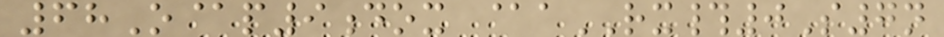68O@p9dox @aRX#0S7n
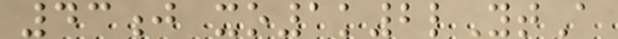43j xo1k2lYtA
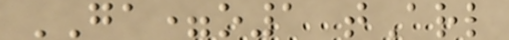GA=o1 tArl
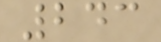243
